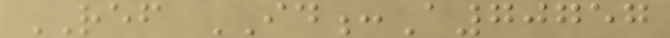REF ID:A70757
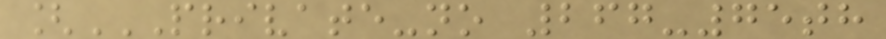[PRIVATE-NO 267-75TH
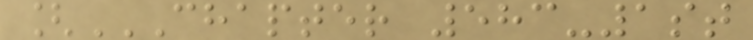[CHAPTER 583-1ST
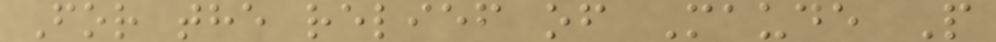For the relief of Maude P
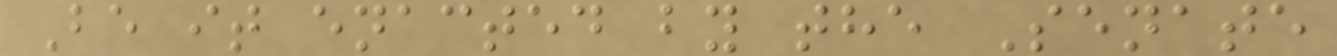Be it enacted by the Senate
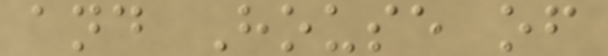and House of
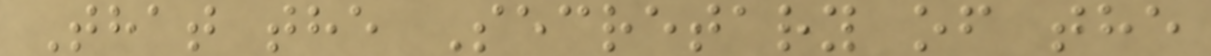That the Secretary of the
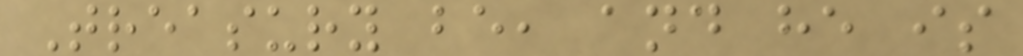Treasury be, and he is
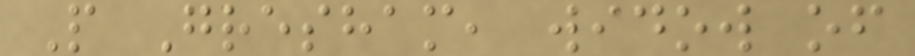P Gresham, widow of
